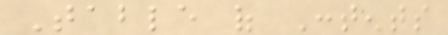Table of Contents
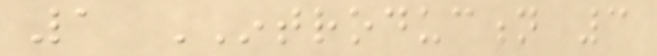1 INTRODUCTION 3
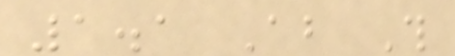1.1 About This
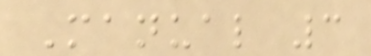Manual 3
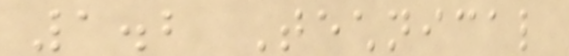1.2 Technical
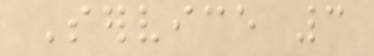Service 3
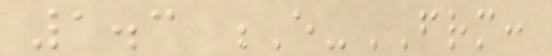1.3 E-FRM:
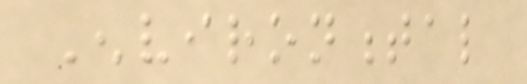Environmental
